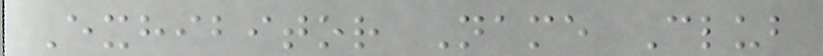Exhibitor Name Club
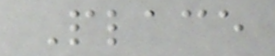Place
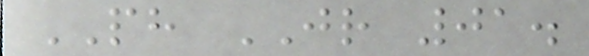PH JR 01.
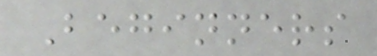Beginners
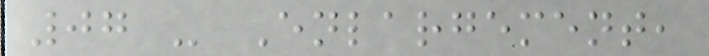07 - Enlargement,
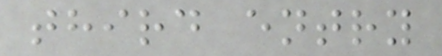third entry
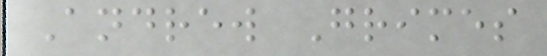Andrew Grimes
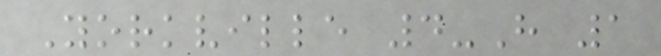Yorkville 4-H 1
